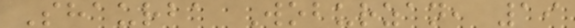Shaurba Woburzan, 19
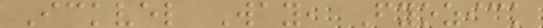Ickvel Way, Fyozick
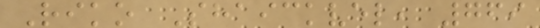Riko Shaickvel, 769
